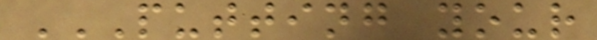PUTTING YOUR
